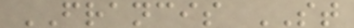FRANCIS ST
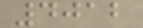4012
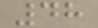48
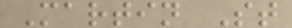Martin St
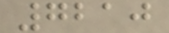7210
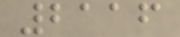2116
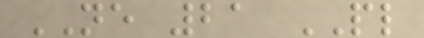NE 21 PL
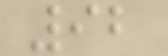92
